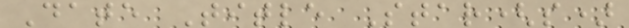Date Title Star(s)
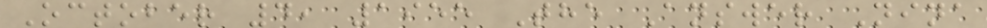October 4, 1955 The Answer Nina
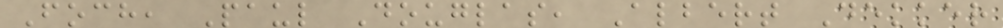Foch, Paul Douglas, Albert Dekker
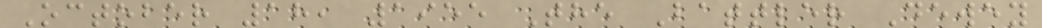October 18, 1955 The Battler Dewey
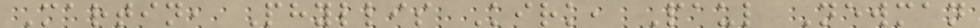Martin, Phyllis Kirk, Paul Newman
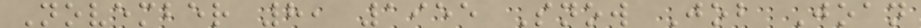November 8, 1955 Snow Job Joan
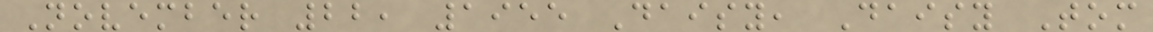November 22, 1955 Daisy, Daisy Tom
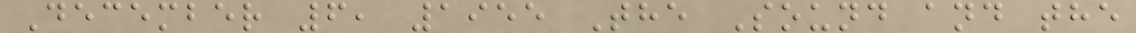December 6, 1955 The Sound and the
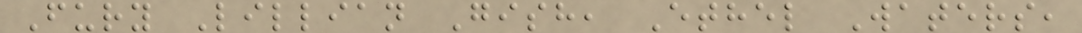Fury Lillian Gish, Ethel Waters,
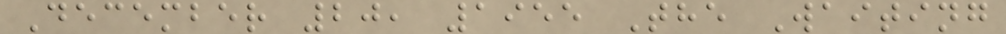December 20, 1955 The Waiting
